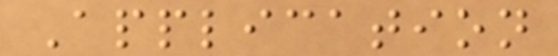Application
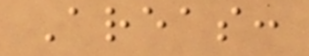Areas:
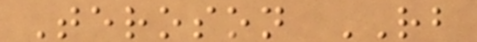Teroson RB
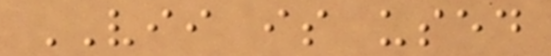VII is used
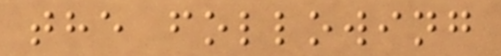the following
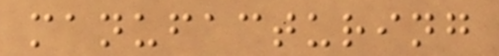manufacturing
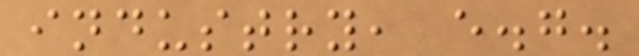industry, e.g.
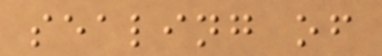sealing of
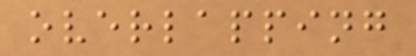overlapping
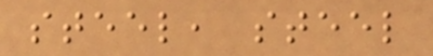steel, steel
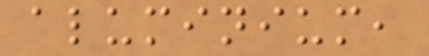aluminium,
